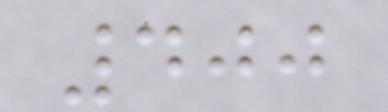400
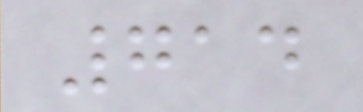714
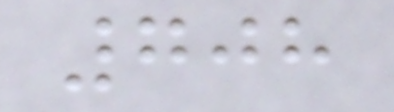708
